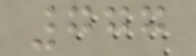777
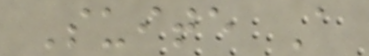Suite A
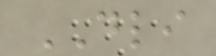DLI
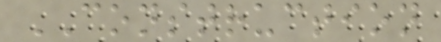CONSTRUCTION
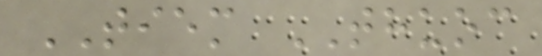TIEM THUOC
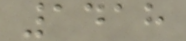1418
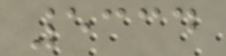5334
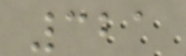321
